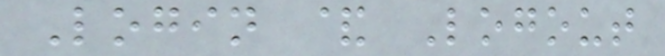Login & Logout
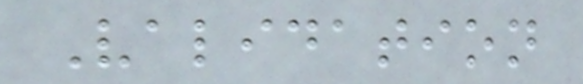Validation
